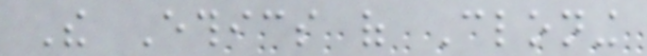The Ethics of Cloning
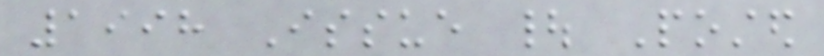1998 Issue | Posted
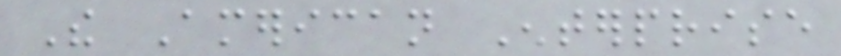The American Enterprise
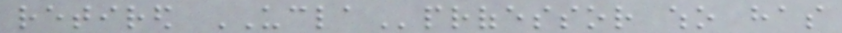retired UCLAprofessor who has
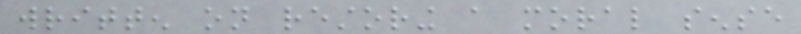written on restoring a moral sense
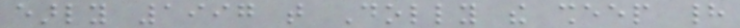early 1997 that Dolly the sheep had
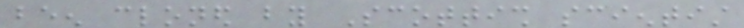been cloned by Scottish scientist
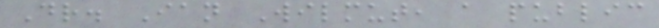Dr. Ian Wilmut, a public
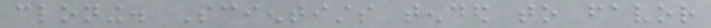cloning. Scientists tended to favor
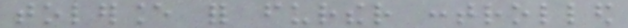tolerance for further controlled
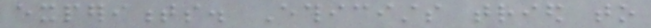experiments. Ethicists tried to
